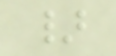}
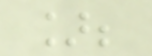];
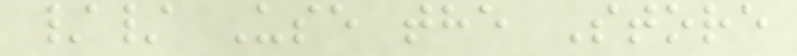// Use the Store
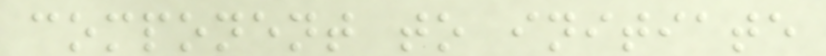component to initiate
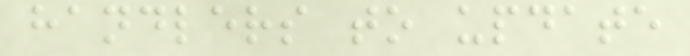handlers to update
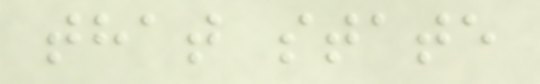that state
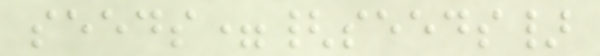seeds={seeds}
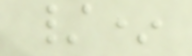/*
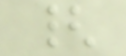{
